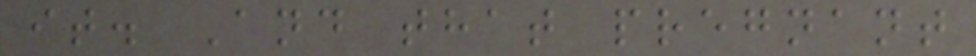it. And that pregnant
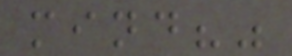mind?"
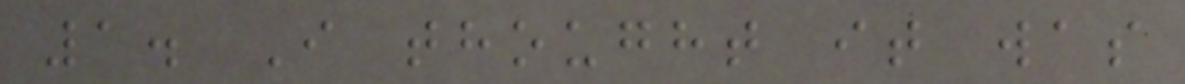1. I thought it was
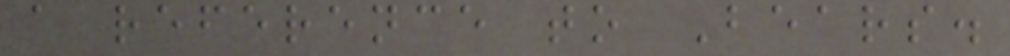a reference to Bears.
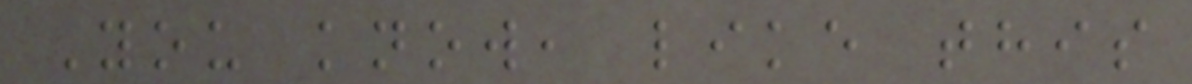You know, like this
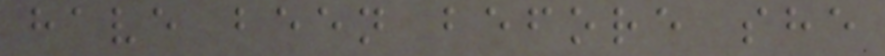have been before she
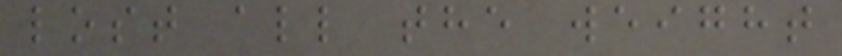lost all the weight
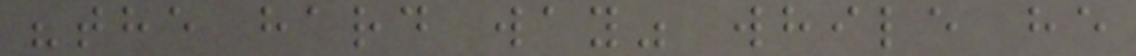"the hard way" while he
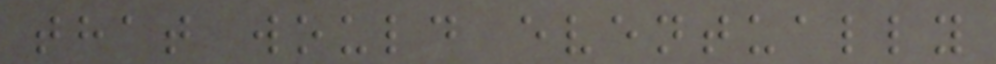that would eventually
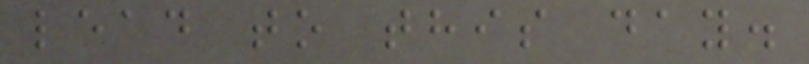lead to this day.
